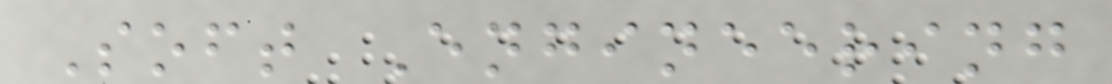Soft Engineering
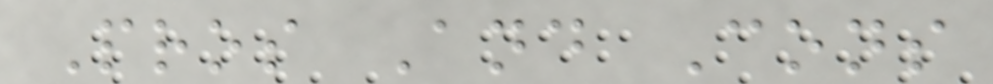Pros And Cons
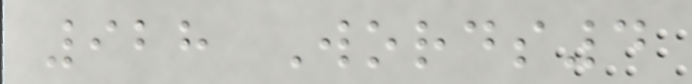928 Words4
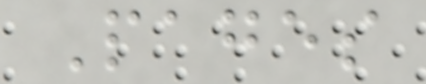Pages
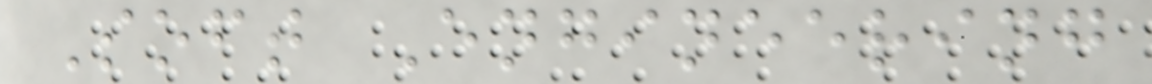Soft Engineering
